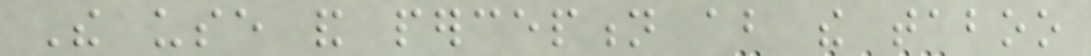The use and perception about the taboo
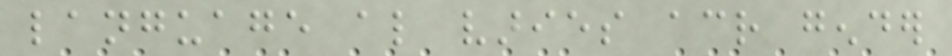language also varies across gender
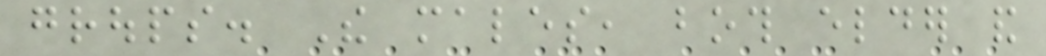groups. The males, both elder and
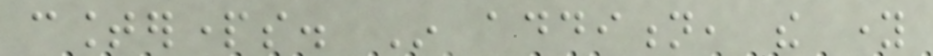counterparts. In addition, the young
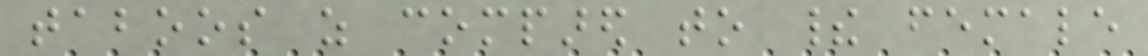taboos as compared to their female
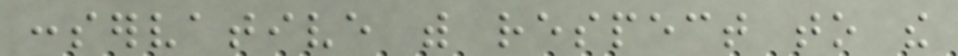conservative with respect to the
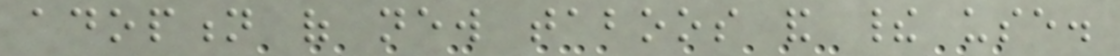adoption of new taboos and their use.
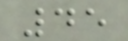45
